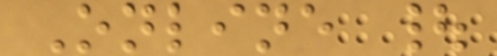Online |
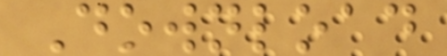Download
